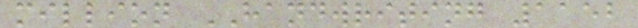million HANDWRITING 1152
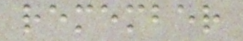remember
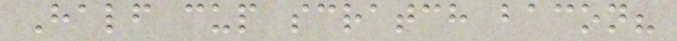Half cup scratch bacon?
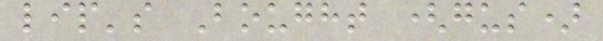lip's Bought (gus)
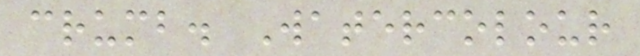crumb. Watercolour
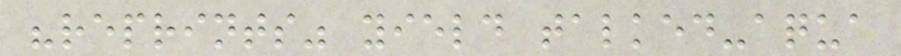"reprints" yield talked-aqua
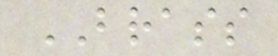BRASS
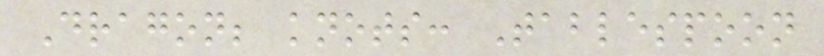Dragon; knots: Tablespoon
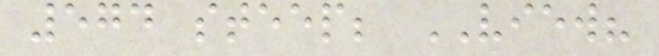574 steep; VIEW?
